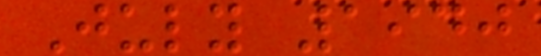July 1940
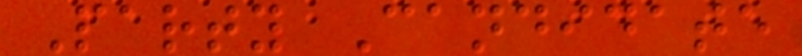Party Candidate
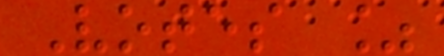Votes %
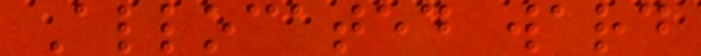Allocated ward
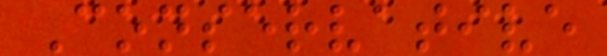Conservative
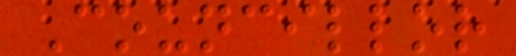Councillor
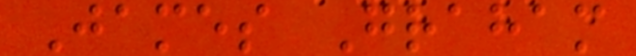James Graham
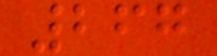267
